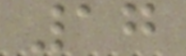17
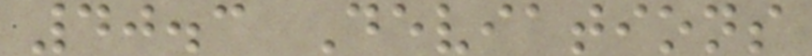40.3 Deviations
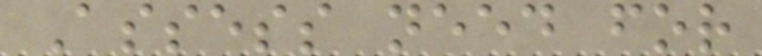Assess need for
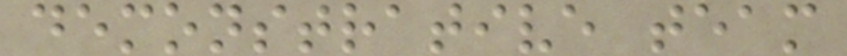demonstrative team
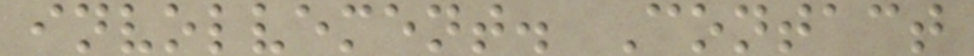involvement. Contact
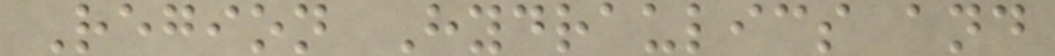Region Hydraulics and
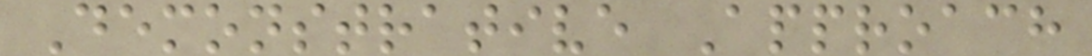Demonstrative Approach
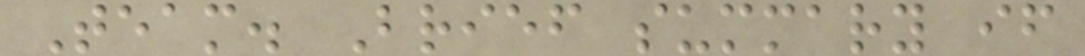Team. Brief summary if
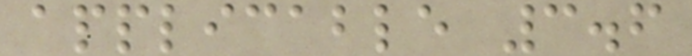applicable 3.6
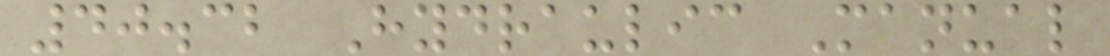40.32 Hydraulic Manual
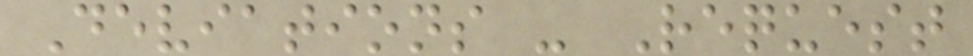Deviations - Request
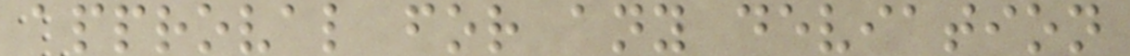approval for any deviation
